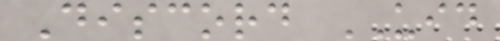Discord UID
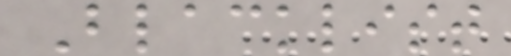Blacklist
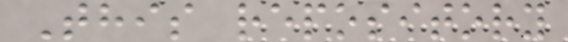This repository
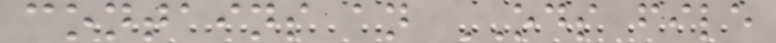contains an ODS file
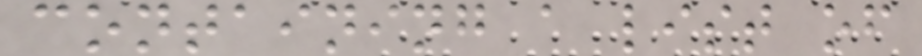containing a list of
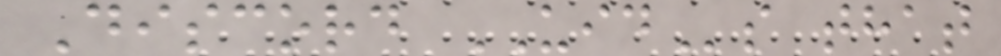Discord UIDs that
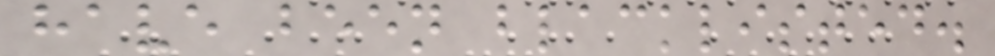have been blacklisted.
